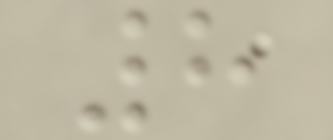8
